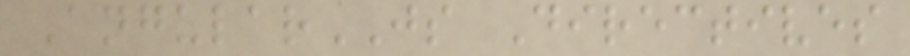AngularJS Directives
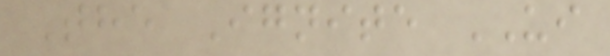The Ignite UI
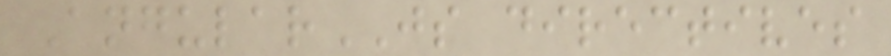AngularJS directives
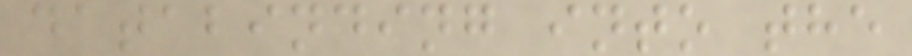databinding into the
